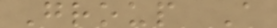Group A
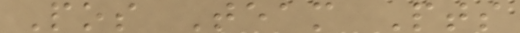Pos Team Pts
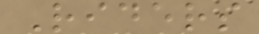Riders
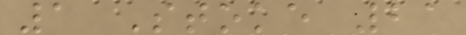1 Stoke 21
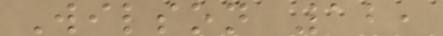Wilson 12,
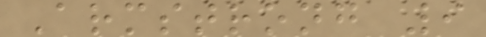Armstrong 9
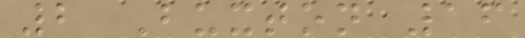2 Buxton 16
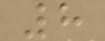8
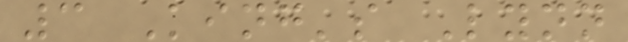3 King's Lynn
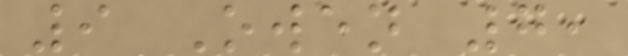9 Owen 7,
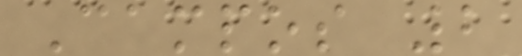Campos 2
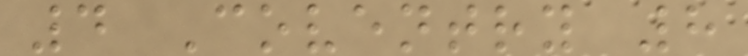4 Coventry 8
